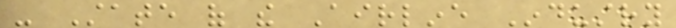- State of the Airline Industry
